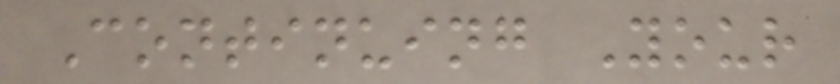Continuing Your
